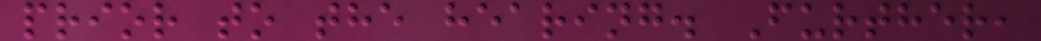prior to the hearing. Further,
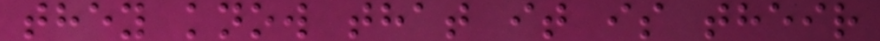they know that it is their
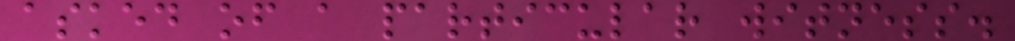asked of a particular witness.
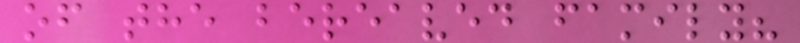of the bereaved family?
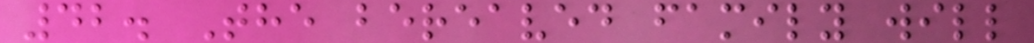42. The bereaved family will
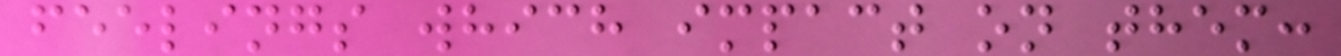feelings which impact on them:
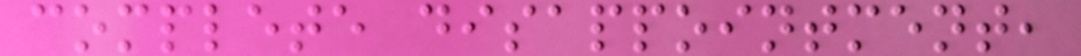complete disappointment,
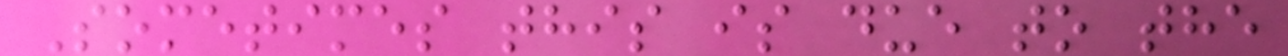Sometimes this is due to the
